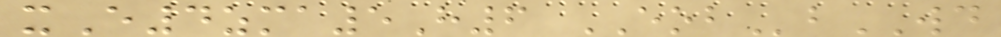xE4zma5H6 EOBbWD
